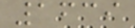1639
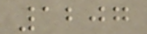1207
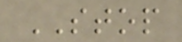STOP
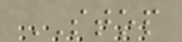STOP
